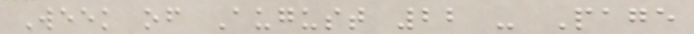Week of August 22 - Page
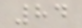84
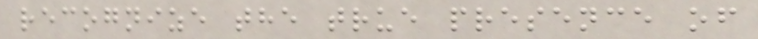recognize the true presence of
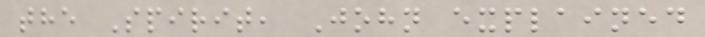the Spirit, John explained
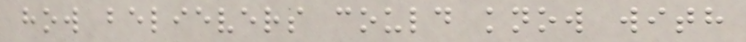how believers could know with
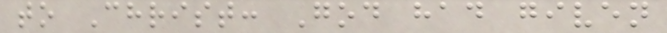to Christ: God had given
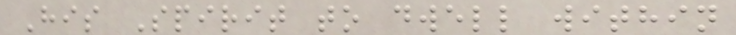His Spirit to dwell within
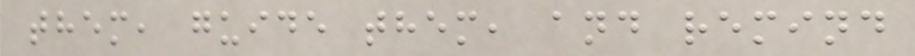them, guide them, and remind
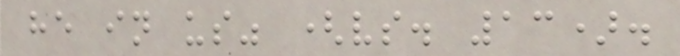he in us" (vs. 13).
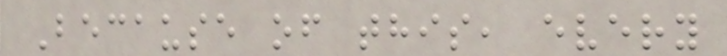Because of this, every
